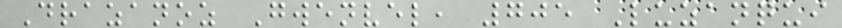Drazanoz Gwenvel, 705 Luzanqui
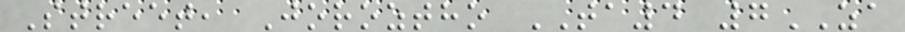Street, Joroztho TA4 7ZA
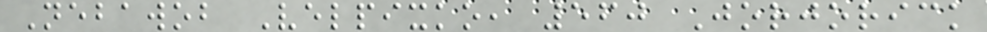Nebawob Velpixko, 560 Jorjorick
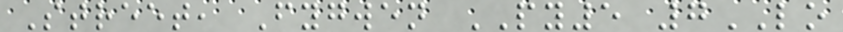Street, Fygwen PY5 7LO
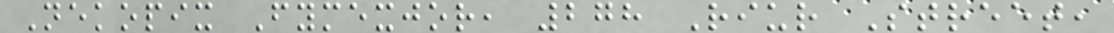Nekopix Fymexjor, 278 Riur Street,
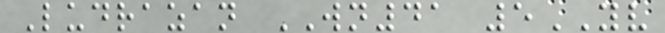Ludrazan WN41 5YV
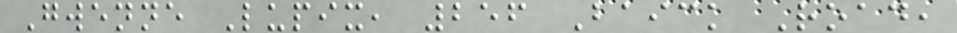Gwenne Lupix, 256 Baick Road,
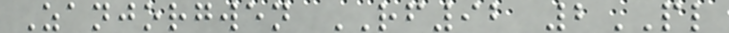Zanjorgwen RF92 2PL
